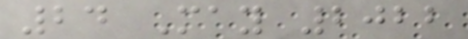24 May 2022
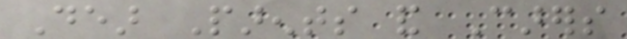Dear Parents and Carers
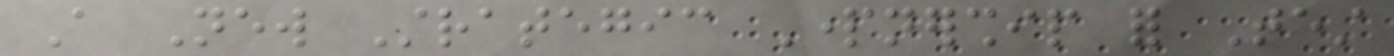A New Strategic Partnership for Test
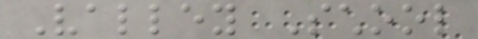Valley School
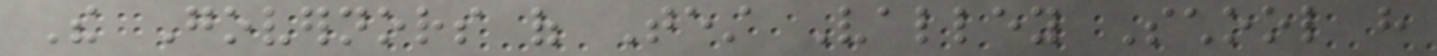The Governors of Test Valley School have
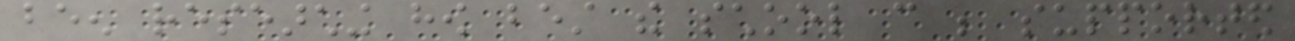been researching how best the school can be supported
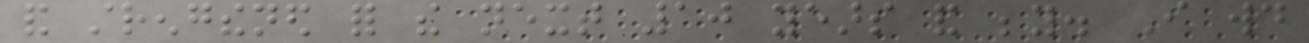and strengthened for the next 10 years and beyond. I would
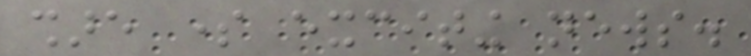share some exciting news.
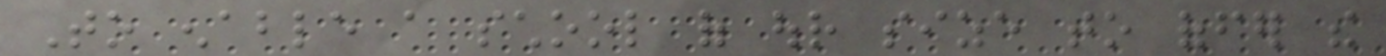To enable a school of our size to offer the
